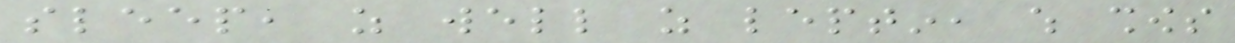sleep, as well as leptin, which shows
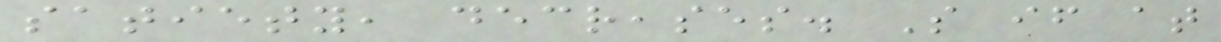satiety, decreases. So if at
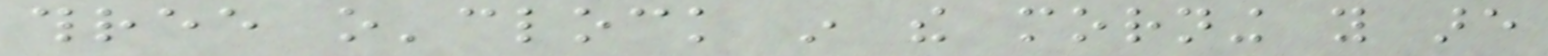three o'clock in the morning you are
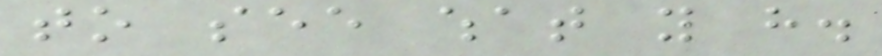to see what you have.
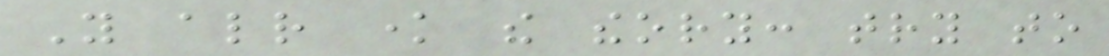You already know the theory: try to
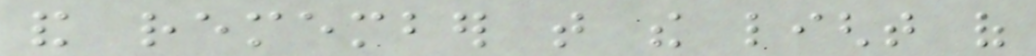and remember that the light of
